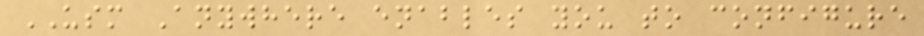USM Anywhere enables you to configure
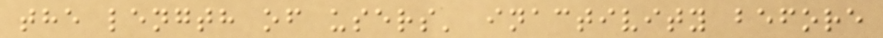the length of users' inactivity before
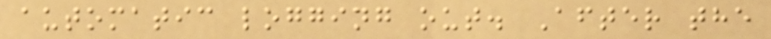automatic logging out. After the
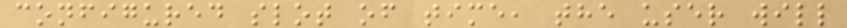configured slot of time, the user will
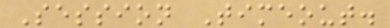Session Timeout.
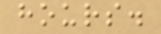hours.
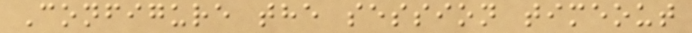Configure the session timeout
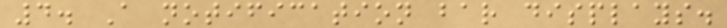4. A notification bar displays.
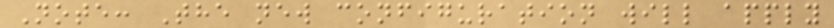Note: The new configuration will apply
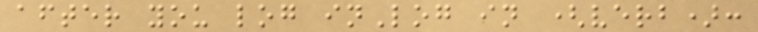after you log inLog in (verb):
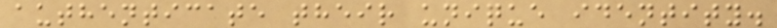authenticate their unique identity.
